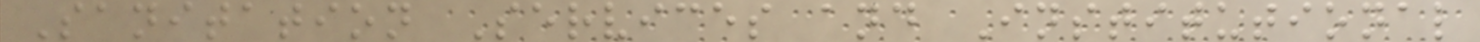Sanitation Services and Institutional
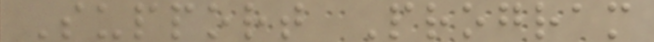Support Program
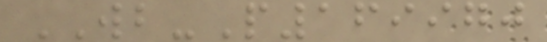WB-P169970
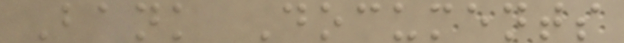Bank Documents
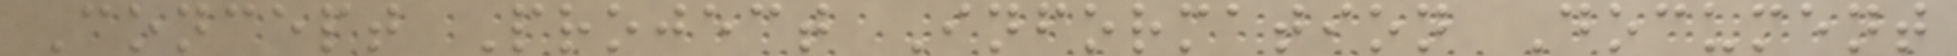Concept Project Information Document
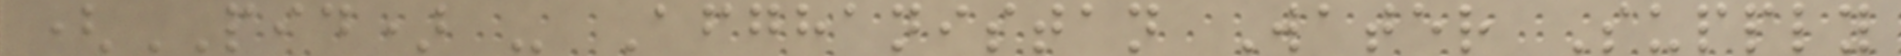(PID) - Afghanistan Water Supply
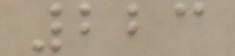223
